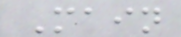Main
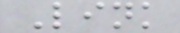Link
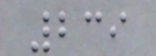239
